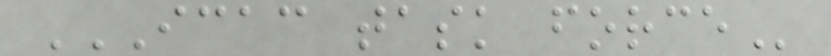ICAC TASK FORCE
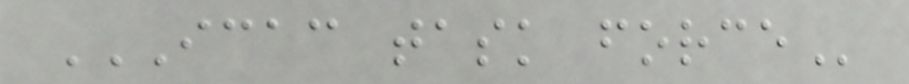ICAC TASK FORCE
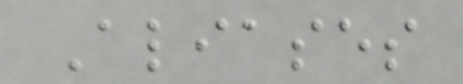Aliases
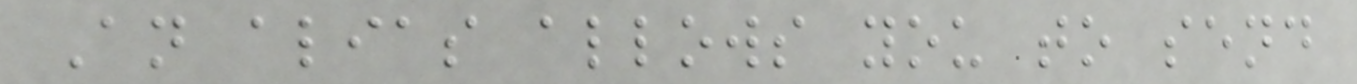An alias allows you to send
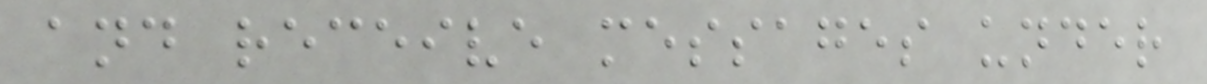and receive messages under
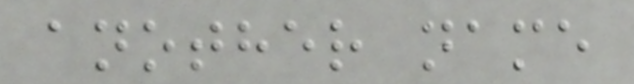another name
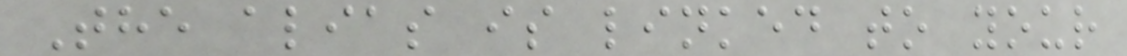The alias is linked to your
